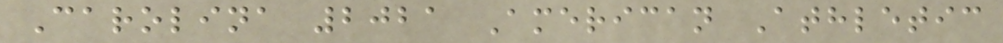Carolina 2021 American Athletic
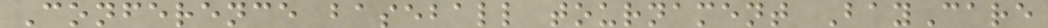Conference baseball tournament BayCare
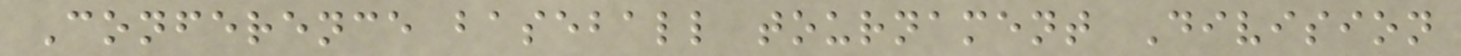Conference baseball tournament Division
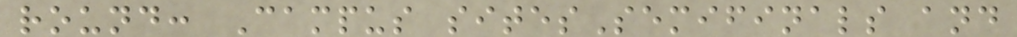round: Campus sitesSemifinals and
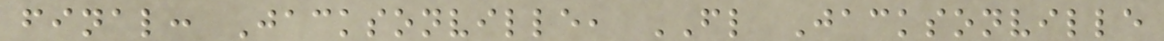final: Jacksonville, FL Jacksonville
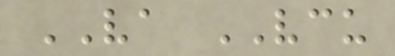VA VCU
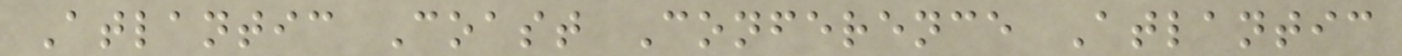Atlantic Coast Conference Atlantic
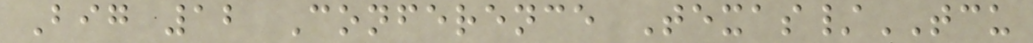Big 12 Conference Texas/TCU
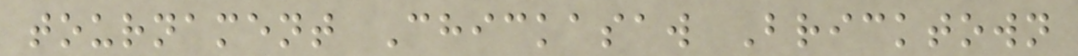tournament Chickasaw Bricktown
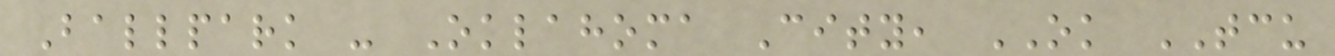Ballpark - Oklahoma City, OK TCU
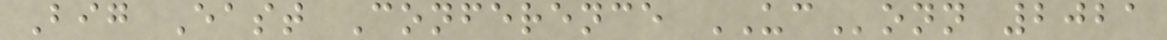Big East Conference UConn 2021
